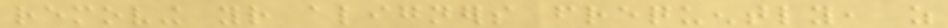removing your aligners frequently, as
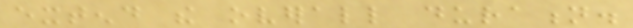extend the overall duration.
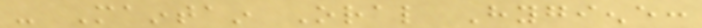- Maintain Oral Hygiene:
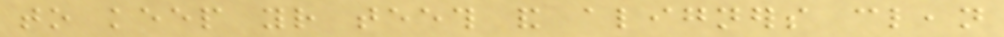to keep your teeth and aligners clean
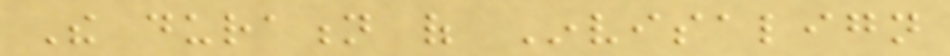The duration of Invisalign
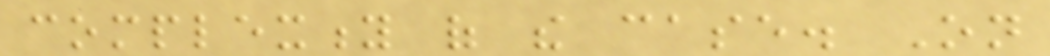complexity of the case. On
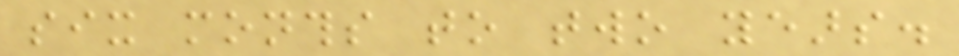six months to two years.
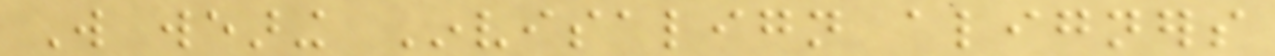Will wearing Invisalign aligners
